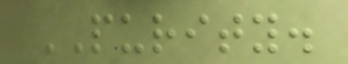PURITY.
